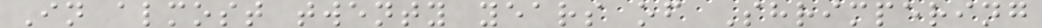In almost twenty years of Shrimpering
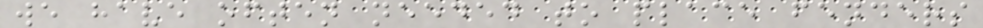we have often needed to place fenders
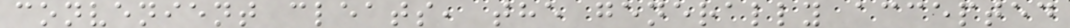convenient cleats, the generally accepted
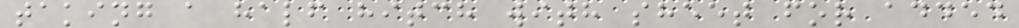taking a half hitch with sheet for added
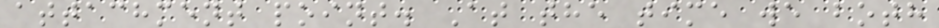attachment point. At the time we both
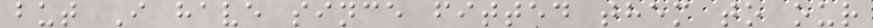but I have since fitted them to our
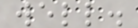well.
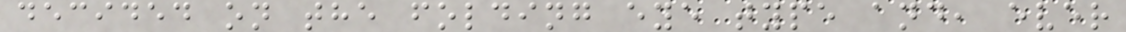decided on the folding eye type and, ever
